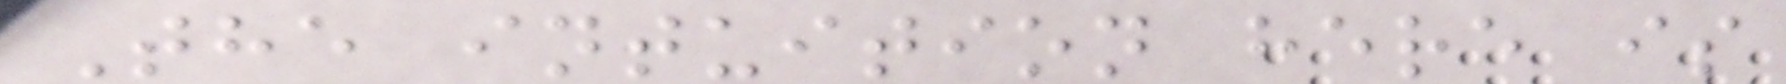The intuition here is
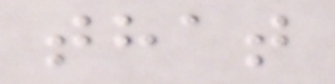that
